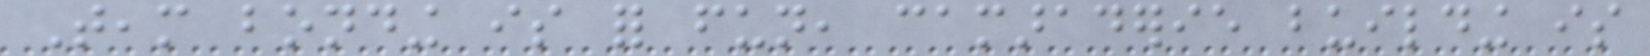Team bonding is for fun, camaraderie building is
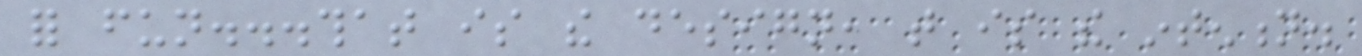for fun...that is the design, that is the intention.
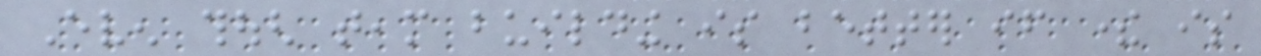Even though team building is better if there is
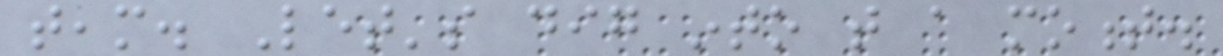team. Let's dig into that a moment.
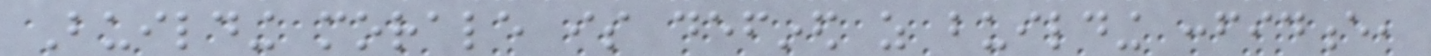Building morale is defined as building confidence,
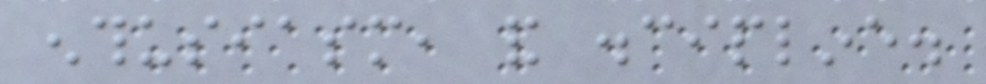enthusiasm, and discipline.
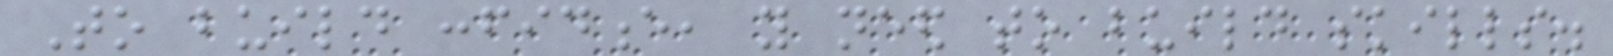To build confidence, you need to build skills.
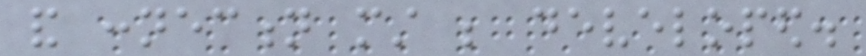and connection must be developed.
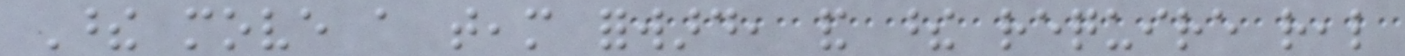These move a team forward, and these require real
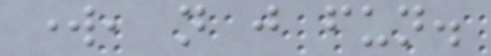work, not just fun.
